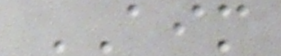AIM
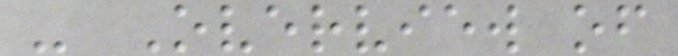- Overview of
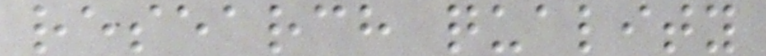research quality
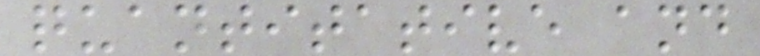quantitative and
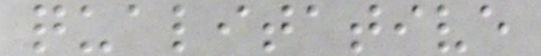qualitative
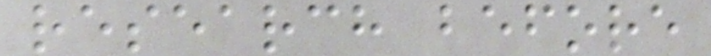research before
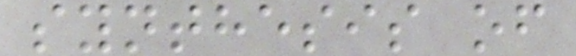synthesis of
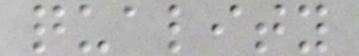quality
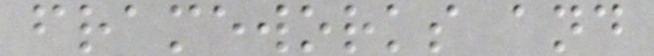frameworks and
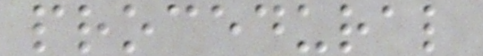procedural
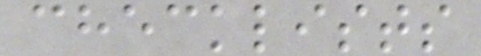checklists
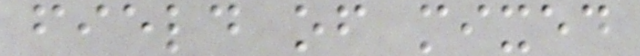field of mixed
